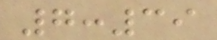7:39
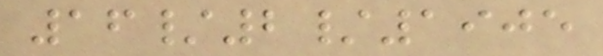16/2/1905
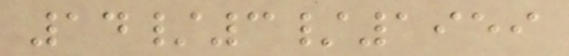14/3/1959
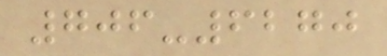706-6270
